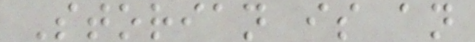Storian is an
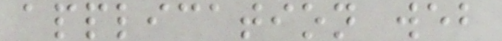application web
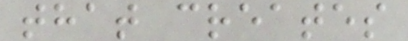that creates
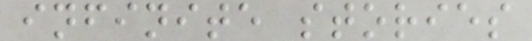infinite stories
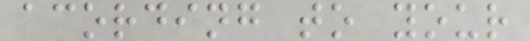acording to your
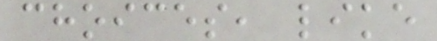choices, like
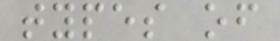types of
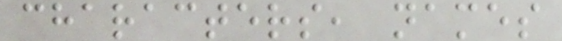characters, names
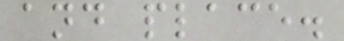and place.
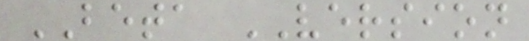BETA VERSION
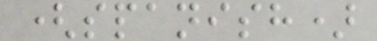(spanish)
